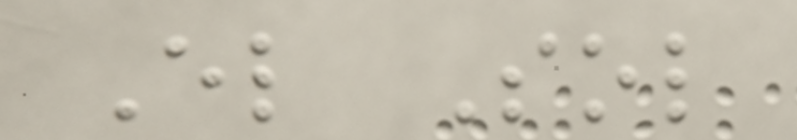El Sol
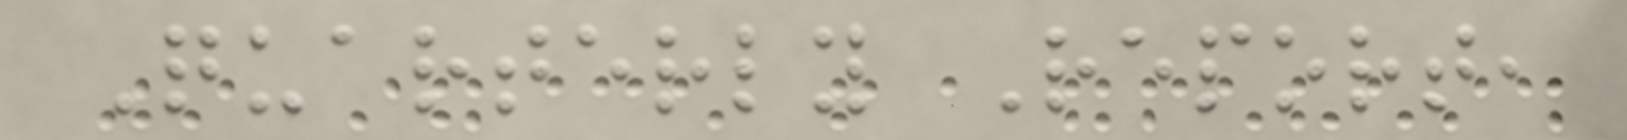Quarterly Report,
